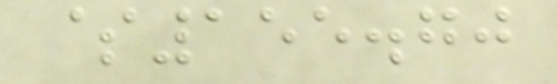$155.70
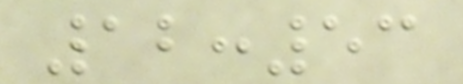12:53
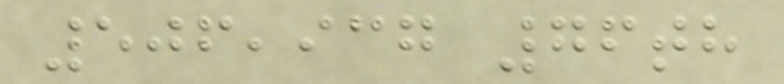506,937 76th
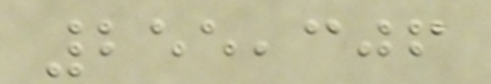255,306
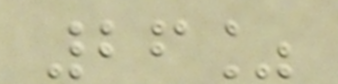26%
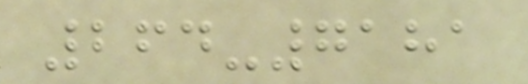264-7181
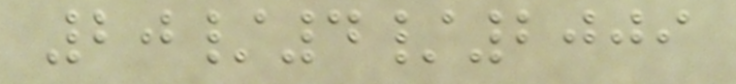20/4/2009
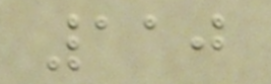110
